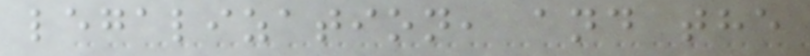legalization, and the
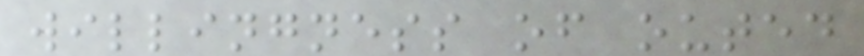willingness of outed
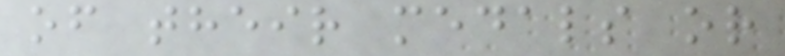of their medals or
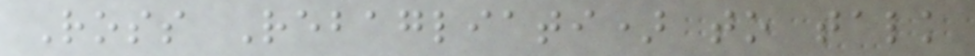Ross Rebagliati) to talk
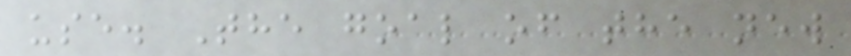use. The goal of the new
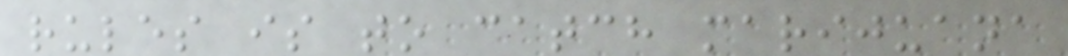rules is to catch marijuana
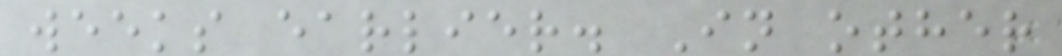weeks earlier. In other
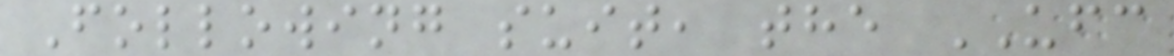Following suit, the UFC
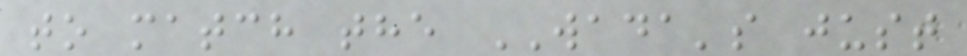to match the WADA's just
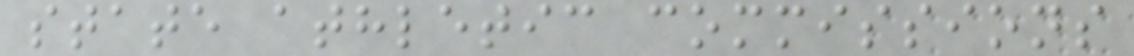state athletic commissions
